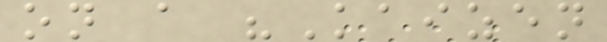on a "Kaizen
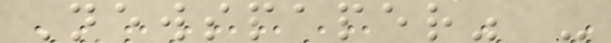Newspaper" -
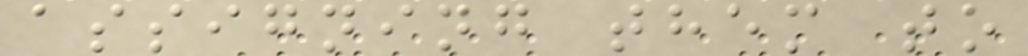assigning them to
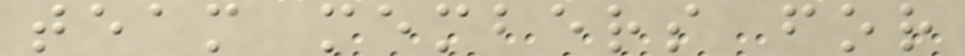team members for
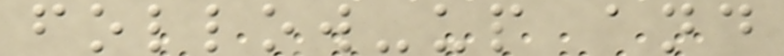follow-up and
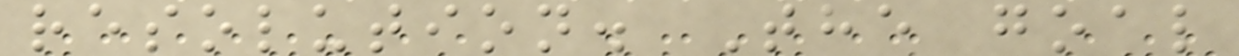resolution. The goal
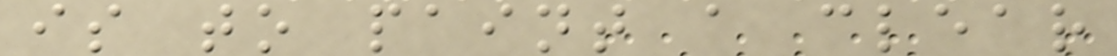is to paint a clear
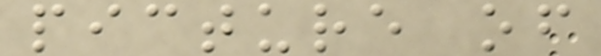picture of
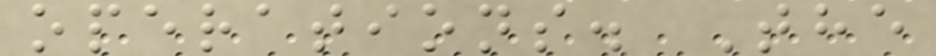operations. The
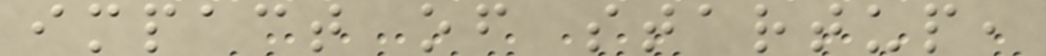impact of startup,
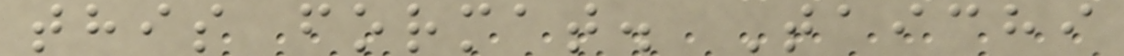this format. Taichi
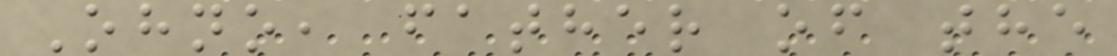Ohno, father of the
